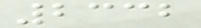2332
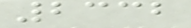2332
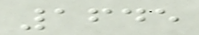1645
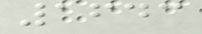1643
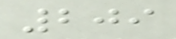209
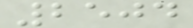2504
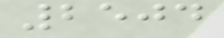2504
